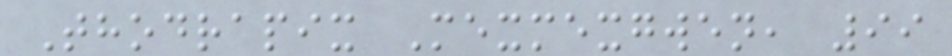Thodrapix Mexmexgwen, 99
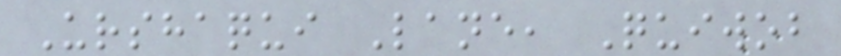Urshaqui Lane, Quiwob
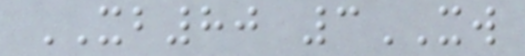XB80 3XW
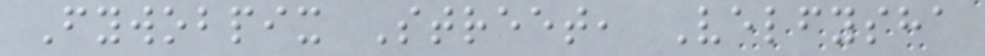Fywobpix Street, Velfysha
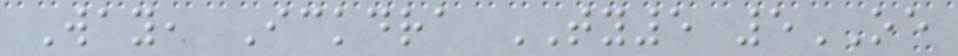Way, Ickdra TY5 5OE
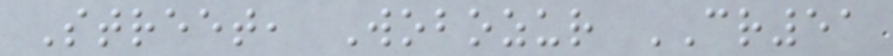Street, Wobozur CR51
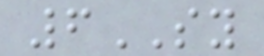6SY
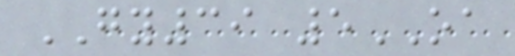GY39 5OA
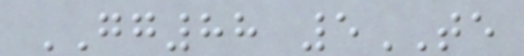GG88 5TE
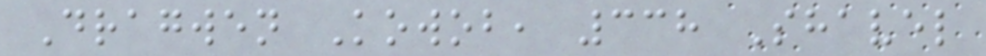Dragwen Kowob, 338 Shavel
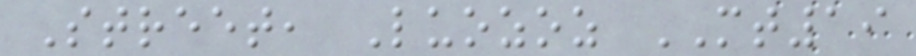Street, Luozoz MT19
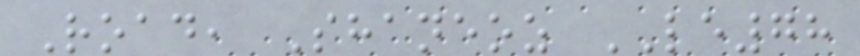Road, Shaneoz LE78
